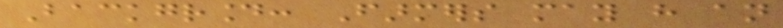Background: Farmers may have an
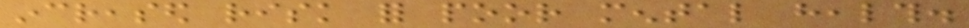increased risk for poor mental health.
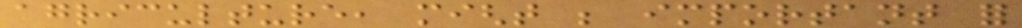agriculture, might be important for
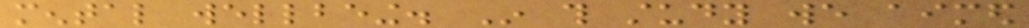mental wellbeing. In this study we aimed
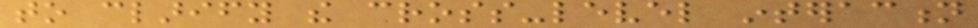to clarify the cross-level interaction
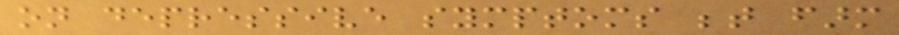on depressive symptoms between farm
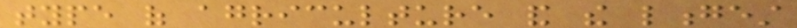type of agriculture and the longest
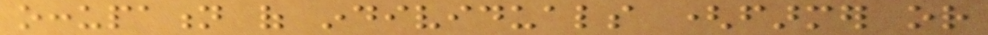occupation of individuals (farmer or
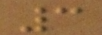3
